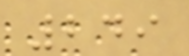249
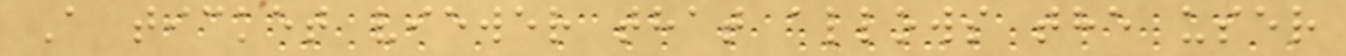A ticket viewer that allows the user
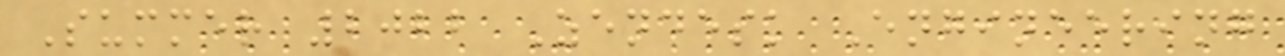Summer 2022 Zendesk Engineering
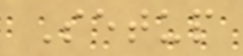Setup
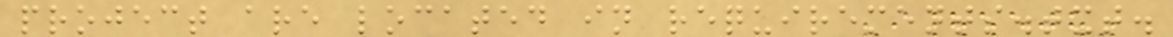project are located in requirements.txt.
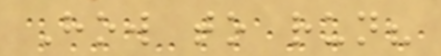How to run?
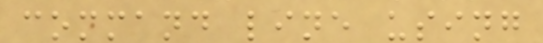command line using
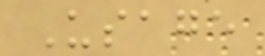Usage
